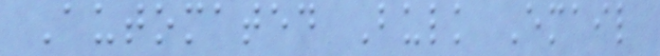Automated Bulk Email
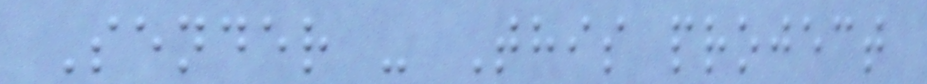Sender - This project
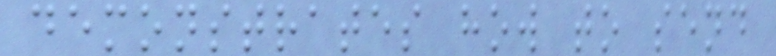demonstrates how to send
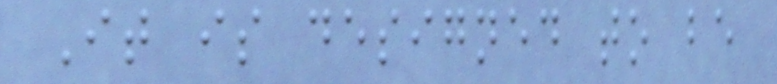It is designed to be
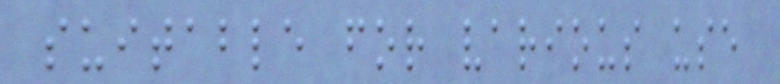suitable for various use
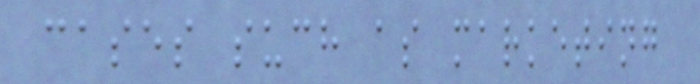cases such as marketing
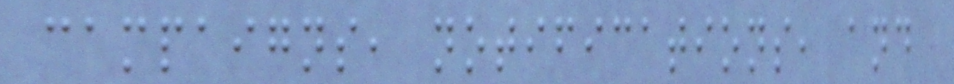campaigns, notifications, and
